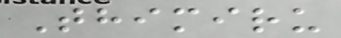Thimiru
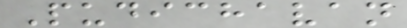Pudichavan
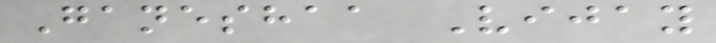Ganeshaa Vijay
